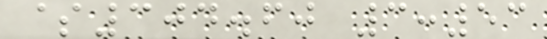$304.60 3:53
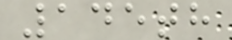145th
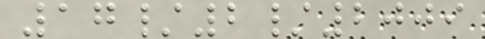17/2/2009
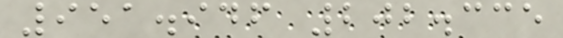951.946 202.335
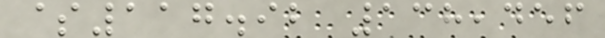$117.92 138,456
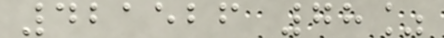421526 78%
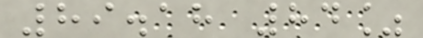89.18 84%
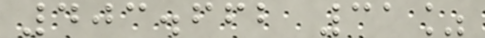403.662 31%
